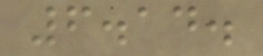6.14.
